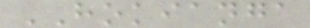HOKIANGA
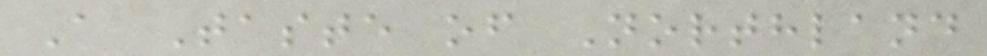A Taste of Northland
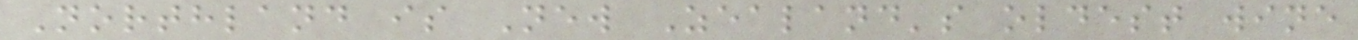Northland is New Zealand's oldest wine
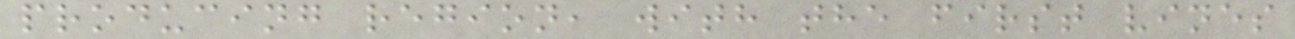producing region, with the first vines
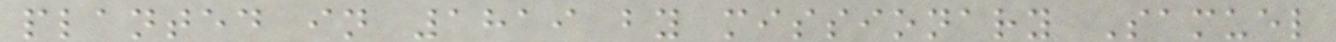planted in 1819 by missionary Samuel
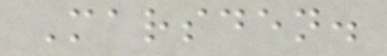Marsden.
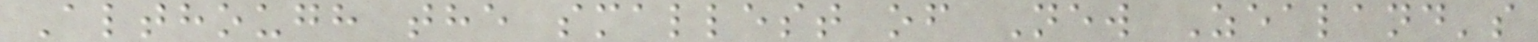Although the smallest of New Zealand's
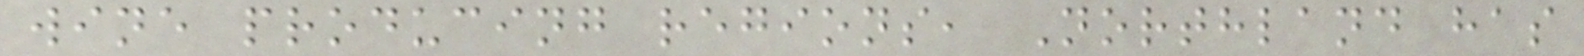wine producing regions, Northland has
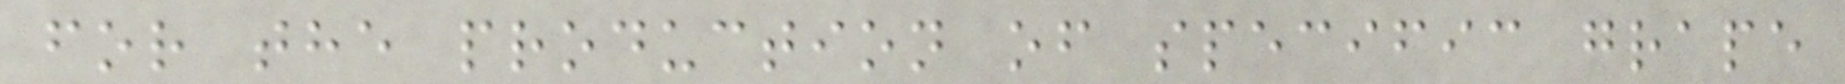for the production of specific grape
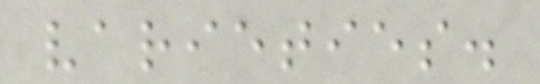varieties.
